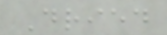Dried
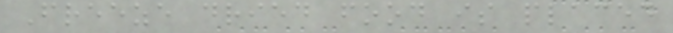Freeze dried food is placed
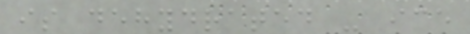is dehydrated - ice
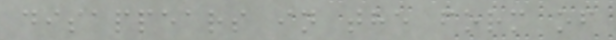disappears in the form of
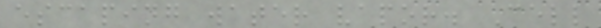escaping water vapor. Cell
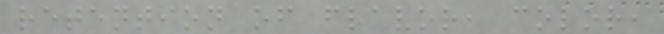retention of flavor, color,
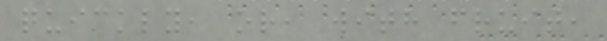quickly, or, with fruit,
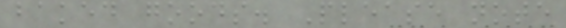baked goods. Please note
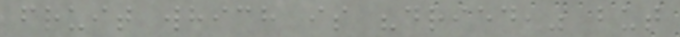fruit which is "dried," but
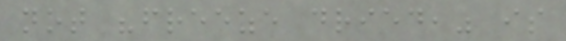not "freeze dried," is
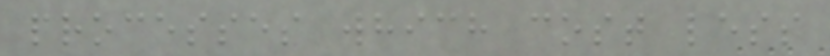processes which cost less
